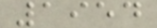1954
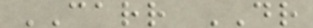CARR DR
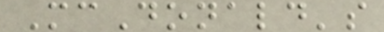McDonald's
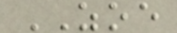ZOE
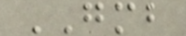GMB
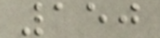150
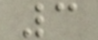3
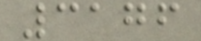3176
